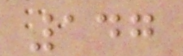147
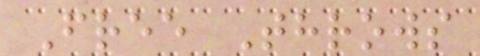Free Throws
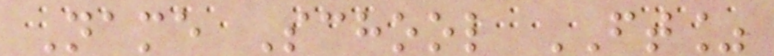Name School FT%
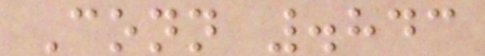Conn .843
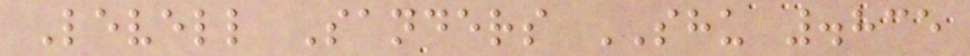Levell Sanders SHU .835
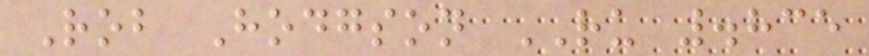Rob Hodgson RU .835
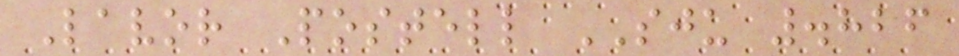Lavor Postell SJU .826
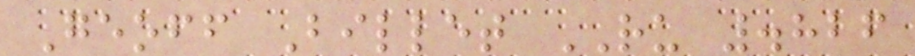Geoff Billet RU .826
